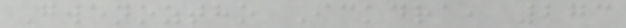Gwenoztho Ickdra, 273
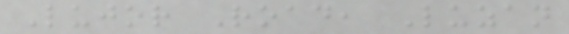Lujor Road, Luzan
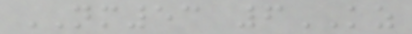NM53 6KZ
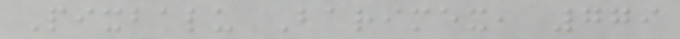Pixbalu Barimex, 779
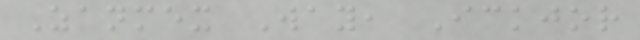Zanmex Way, Ickjor
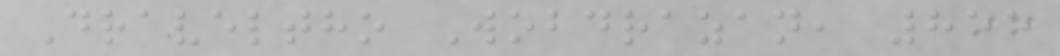Draveltho Wobdrazan, 855
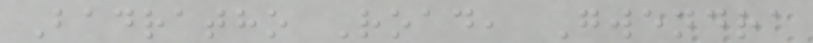Badratho Road, Gwendra
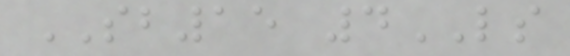SB15 4LS
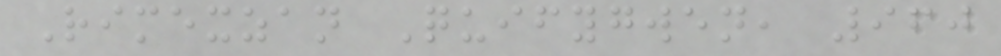Rimexzan Quifygwen, 960
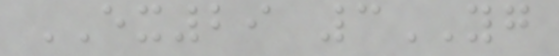EX29 3YG
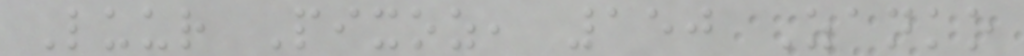Luur Pixoz, 150 Zanko
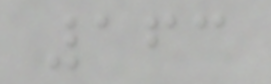163
